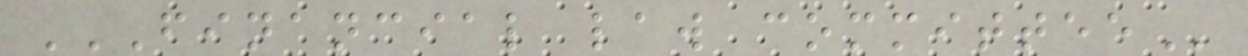FINANCIAL LAW COMMITTEE
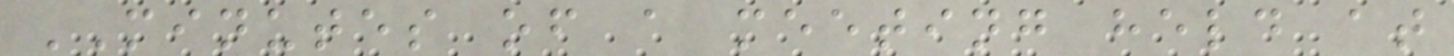MINUTES of a meeting held at
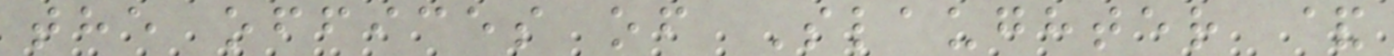the offices of Slaughter &
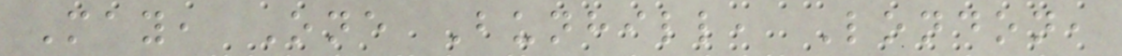May, One Bunhill, London,
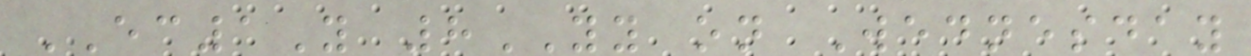EC1Y 8YY on Wednesday
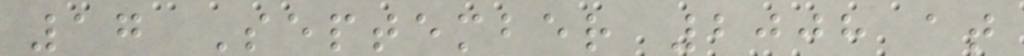17 September 2008 at
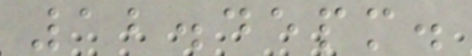12.45pm.
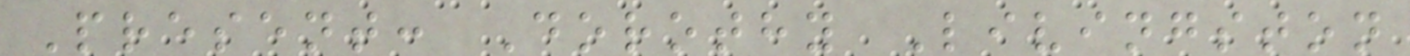Present: Dorothy Livingston
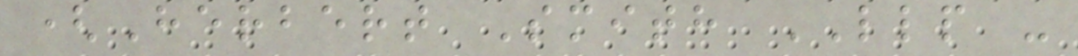(Herbert Smith LLP -
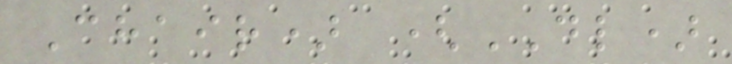Chair) (DL)
